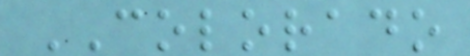COLORADO
